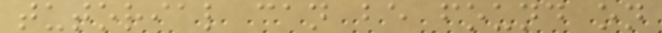tutorial can be found on
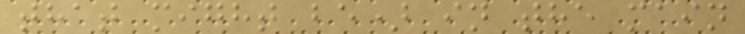that might be) in the main
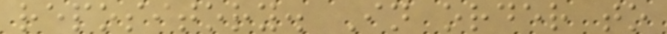repository. In order to
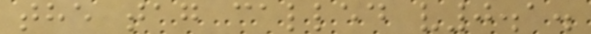the tag called v0.1.
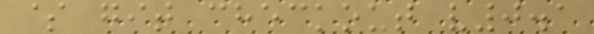$ git checkout v0.1
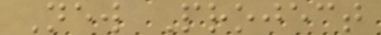New Project
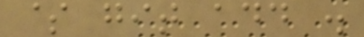$ git add .
